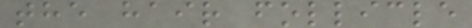the hair follicle
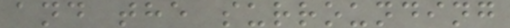and the surrounding
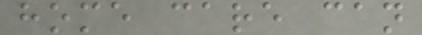home care can
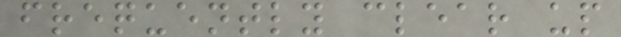frequently clear up
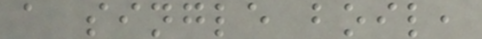a single boil,
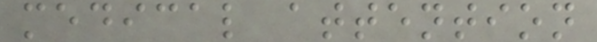medical attention
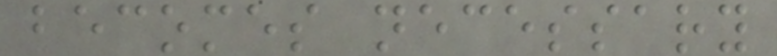becomes necessary
